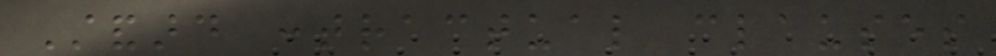Standard contractual clauses
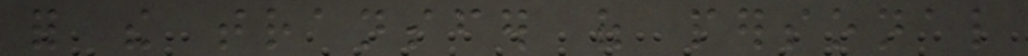for the transfer of personal
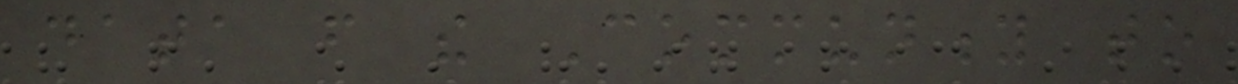data from the Community to
